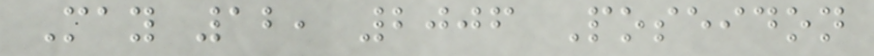May 12, 2006 Poseidon
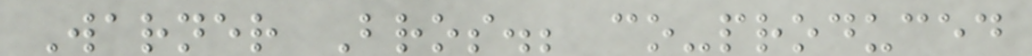Warner Bros.; co-produced
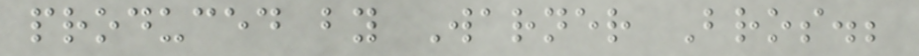produced by Warner Bros.;
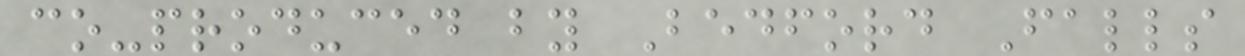co-produced by Bedford Falls
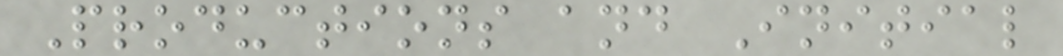Productions and Initial
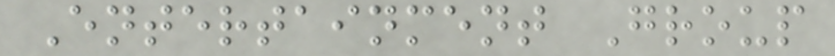Entertainment Group
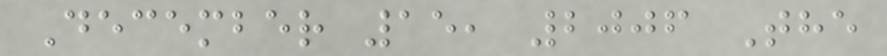December 15, 2006 The
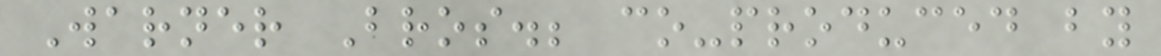Warner Bros.; co-produced by
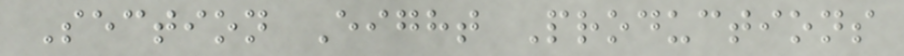Section Eight Productions
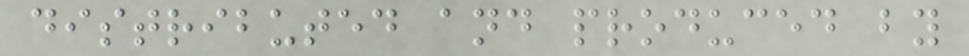distributed and produced by
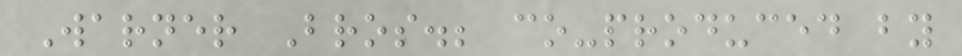Warner Bros.; co-produced by
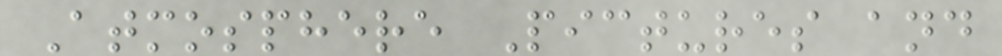Atmosphere Pictures and
